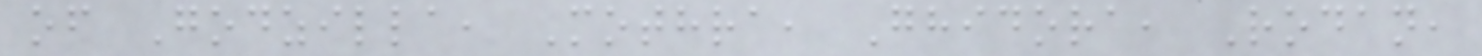of Godzilla, Mothra, Ghidora, Rodan,
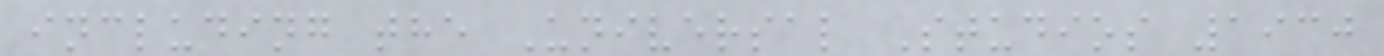including the Universal Studios 1930
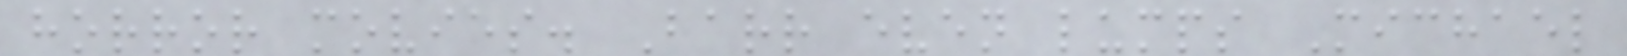horror movies. Barr even lumps Michael
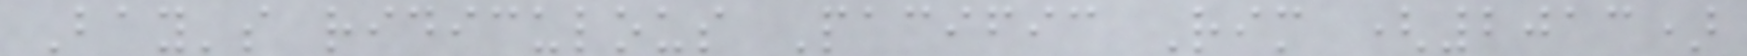Bay's ridiculous Pacific Rim (2013)
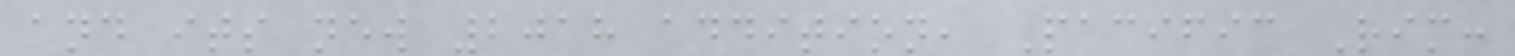and its new 2018 addition, Pacific Rim:
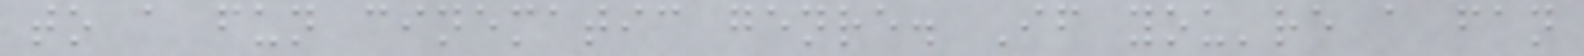to a fun cinematic genre. If you're a fan
